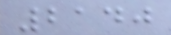2140
